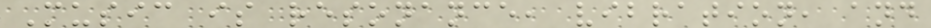Music is resonance, vibration, and
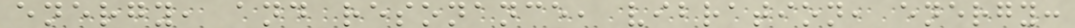energy, and resonance, vibration, energy:
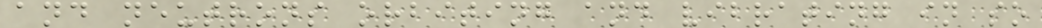and neutrons orbiting and vibrating in so
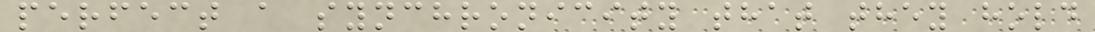perfect a synchronicity that they hold
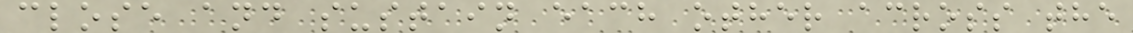close and sustain each other across the
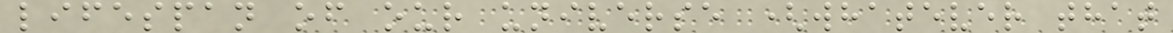lifespan of our universe (whatever that
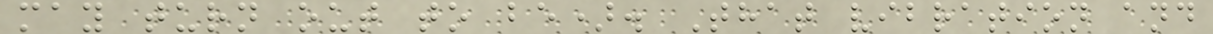may turn out to be). That vibration and
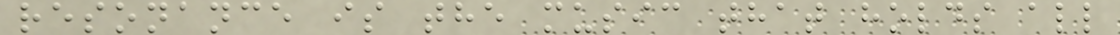resonance is the music that holds all
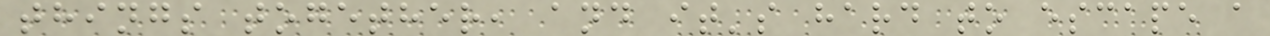things together, and it's hard to escape a
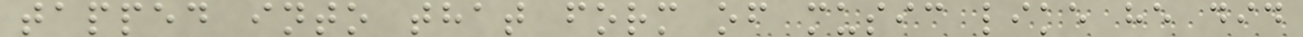tapped into that form of music like he did
